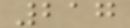217
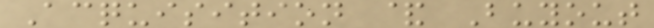Acquisition & Buyout
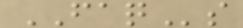FAQs
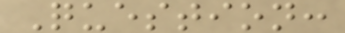Question:
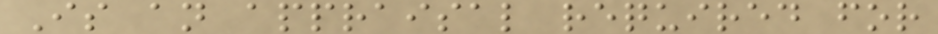Is an appraisal required for
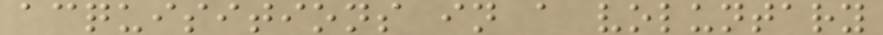acquisitions in a voluntary
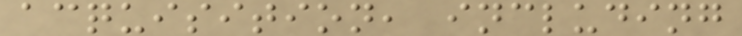acquisition, including
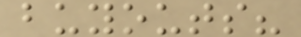buyouts?
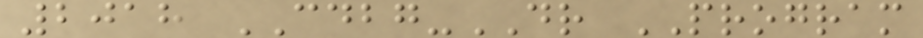2018 CDBG-DR PROGRAM
